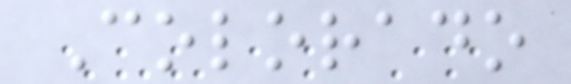Colorado
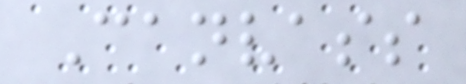Canvass
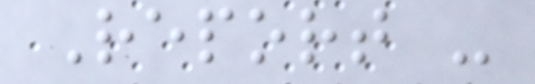Report -
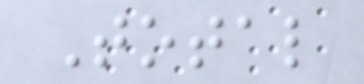Total
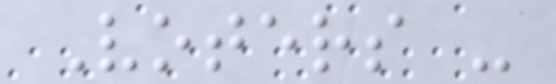Voters -
